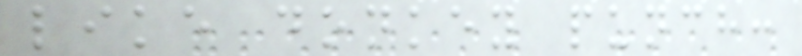like donkey punch:
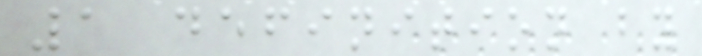1 definition by
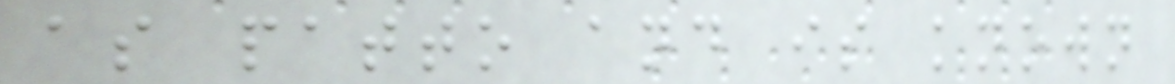as patto and is known
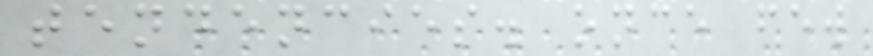tendencies. once few
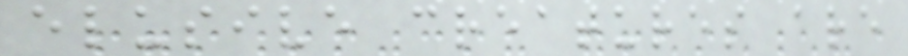elusive creatures are
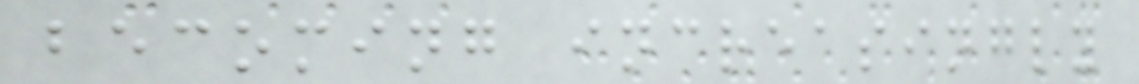becoming increasingly
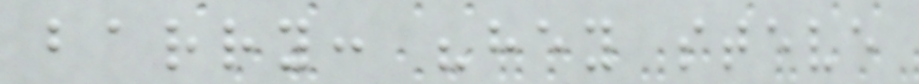barry: "hey steve
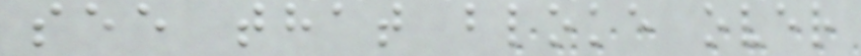see that bloke over
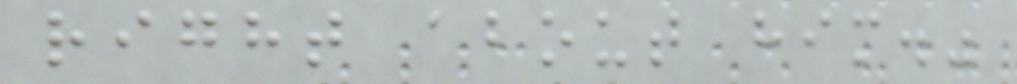right about him."
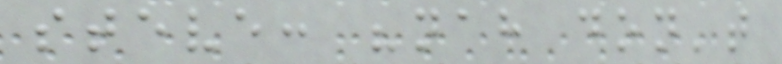steve: "nah don't
